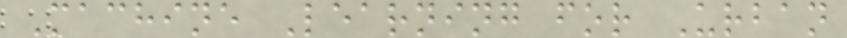Machine Learning for Urban
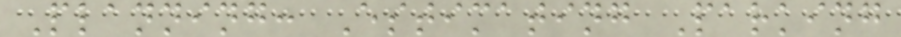Planning: Estimating Parking
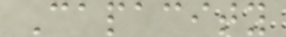Capacity
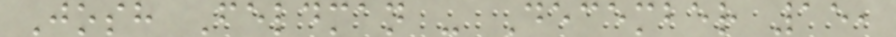Josh Feldman - December 15,
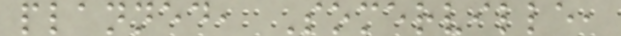planned, Somerville,
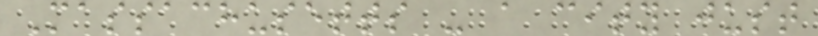Massachusetts - a city just
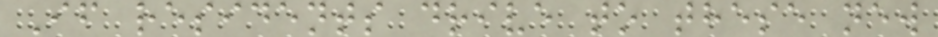If residents drive to these new
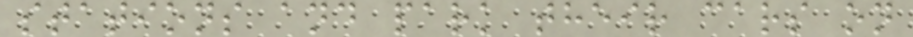stations and park their cars on
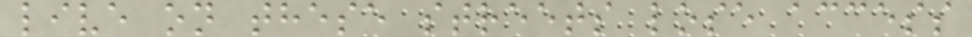live on these streets lose access
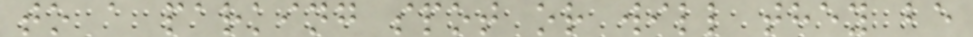to a parking spot or will they be
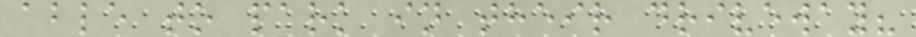able to park in their driveway?
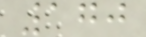170
